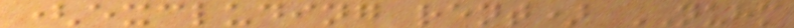(excluding rent) NUHM
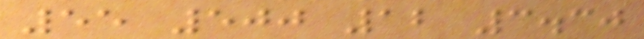55 500 12 3.30
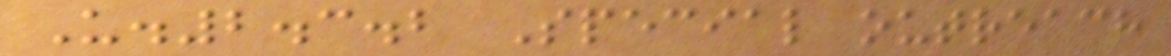U.2.3.2 Special outreach
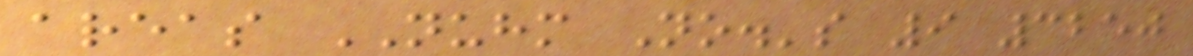areas NUHM No.'s 9 3250
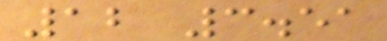12 3.51
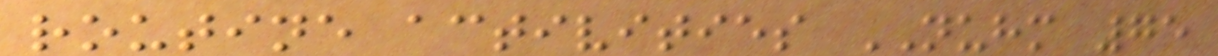routine activities NUHM 75
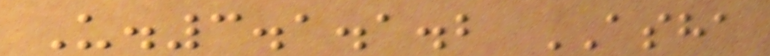U.3.1.1.2 ASHA
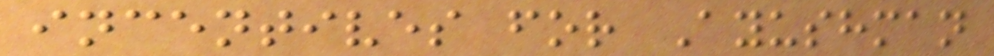incentives for Ayushman
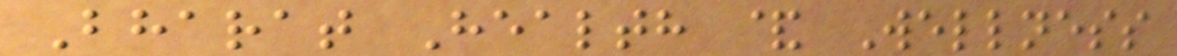Bharat Health & Wellness
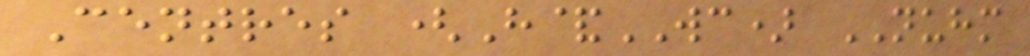Centres (H&WC) NUHM
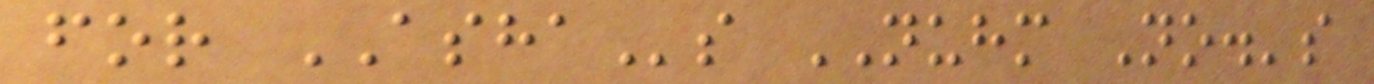for ASHAs NUHM No.'s
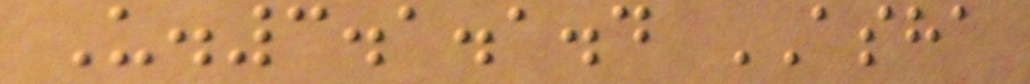U.3.1.1.4 ASHA
